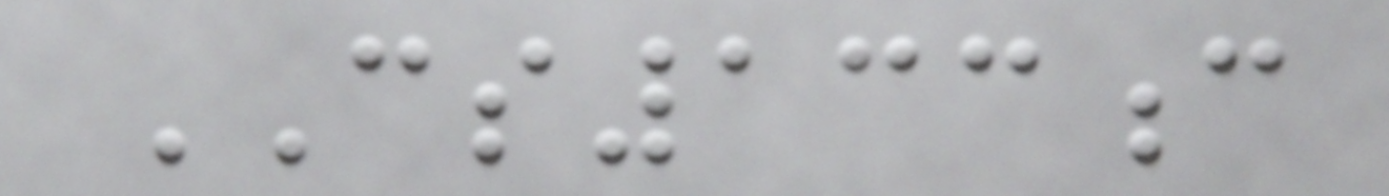CS133c
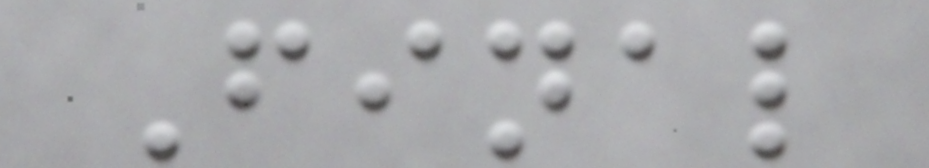Final
